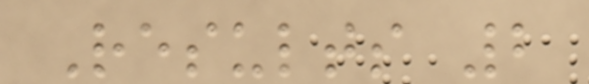Results 2
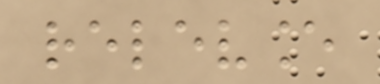relevance
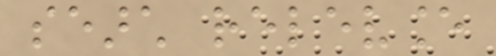search relevance
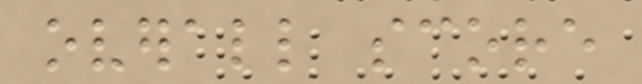overall score
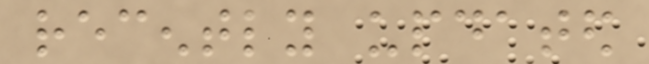recently updated
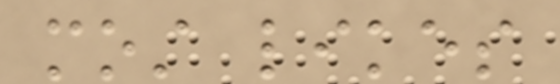most likes
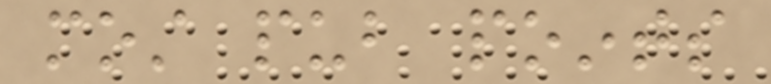most pub points
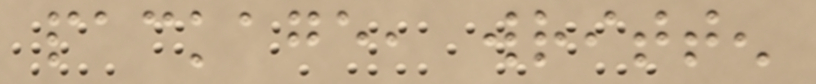package, written
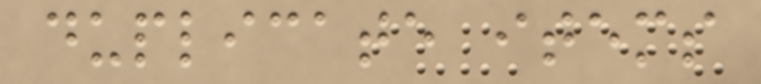duplicate items
